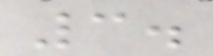3.
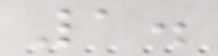1.
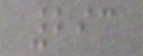293
